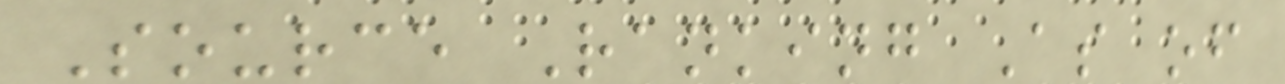Source Ranking As of
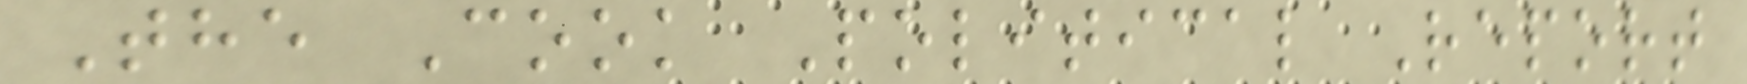The Cook Political Report
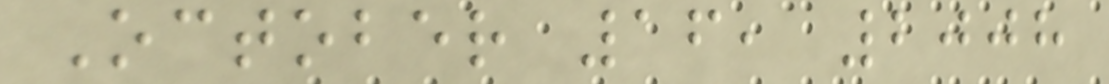October 16, 2008
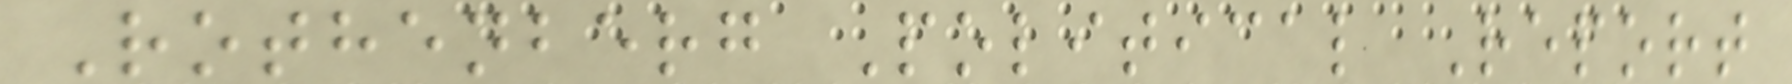Rothenberg Political Report
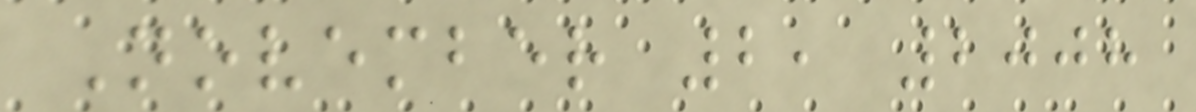November 2, 2008
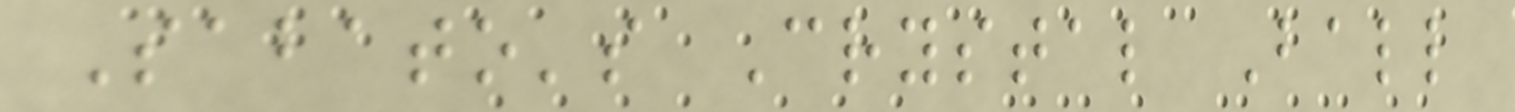Sabato's Crystal Ball
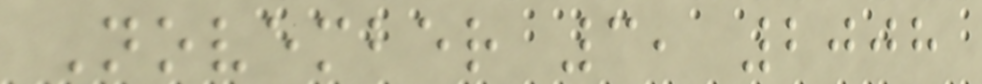November 3, 2008
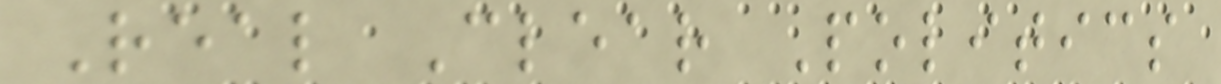Real Clear Politics
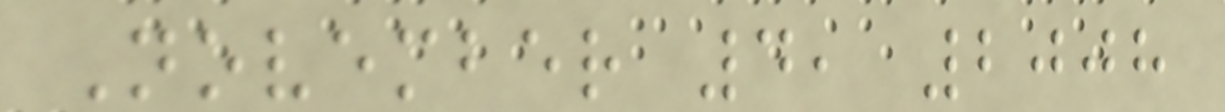November 4, 2008
